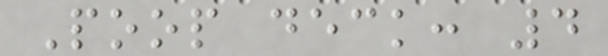Poop deck: 4
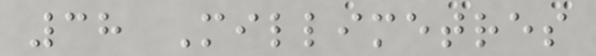38 Millimetres
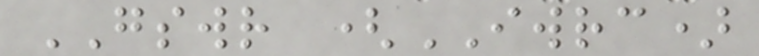GSWR (IWRC)
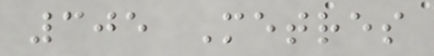305 Metres
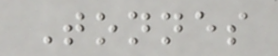Tonnes
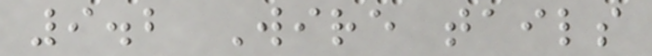9.2 Wire tails
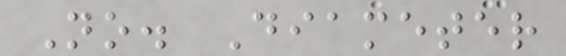No. Diameter
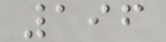196
